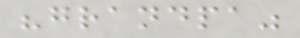"grandpa"
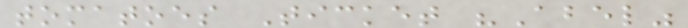tomatoes Ticket "Abel"
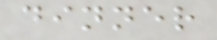dinner
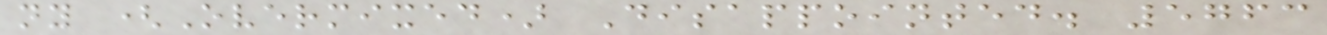ny (Overmixed) Disappointed. 5763
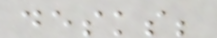desks;
